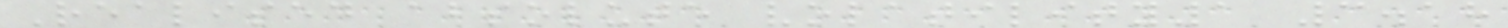Realised absolute volatility1 3.18
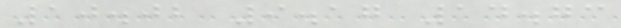10.02 9.17 14.73
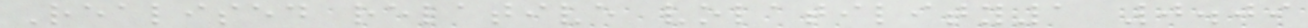Realised relative volatility1 0.09
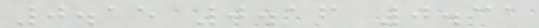0.15 0.16 0.31
